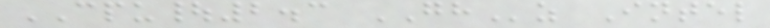CPU|2.3 GHz Intel
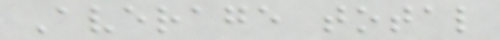Average total
